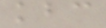kbc
